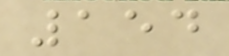154
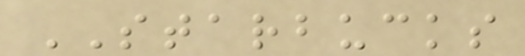STARBUCKS
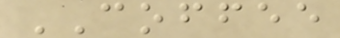COFFEE
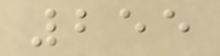255
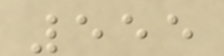555
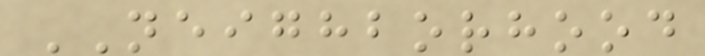NEIGHBORHOOD
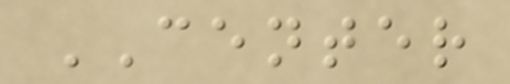CENTER
